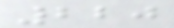220
